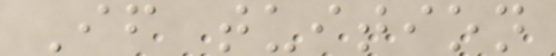If tuition
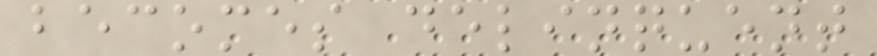becomes delinquent
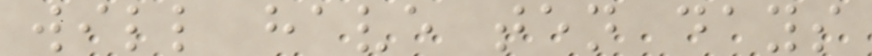will have ten days
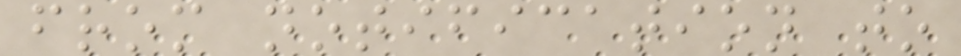from notification to
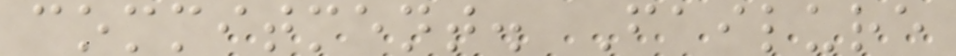commitment. Failure
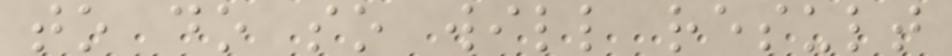to do so will result
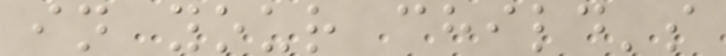in your child's
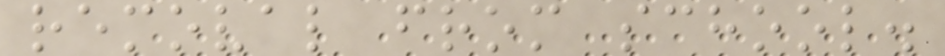removal from school.
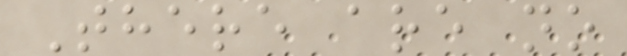There are no
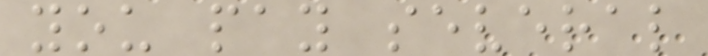you pay several
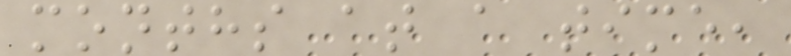months at a time,
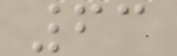63
